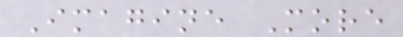Imagine More
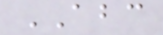ABC
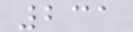231
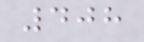408
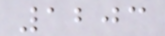1203
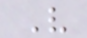V
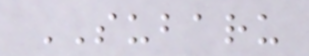SUBARU
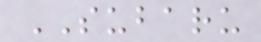SUBARU
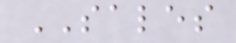SALES
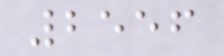2556
